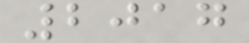2017
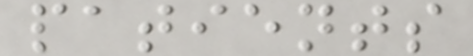patients
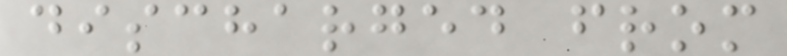discharged from
